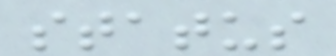status
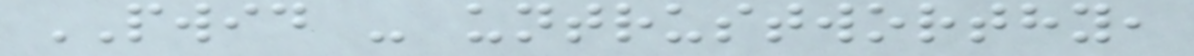PWID - untrustworthy,
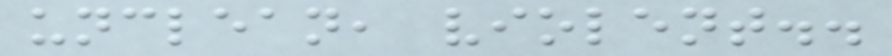unclean, violent..
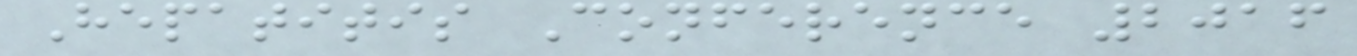Hepatitis Conference 2016
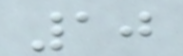10
